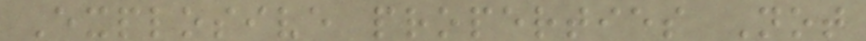Explosive properties Not
